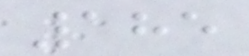185
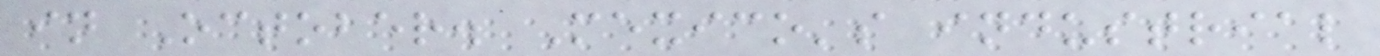in October. Mexico's industrial
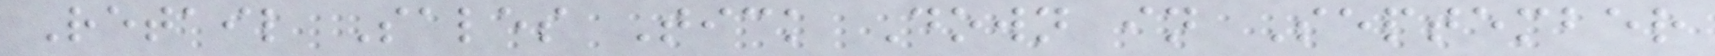Retail Sales Tick Down in September
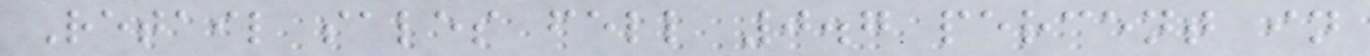Retail sales fell 0.7 percent in
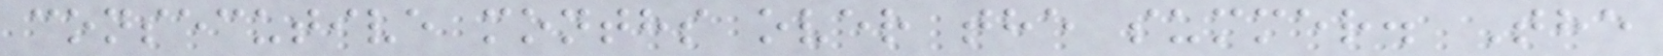consecutive months over the summer. The
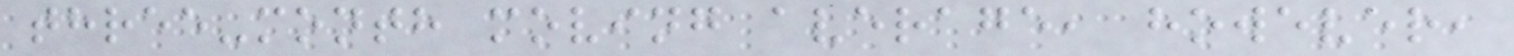three-month moving average, however,
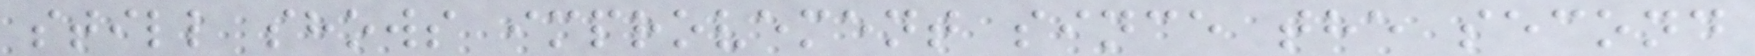still shows improvement since the second
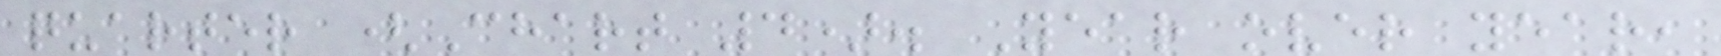quarter (Chart 4). Year over year,
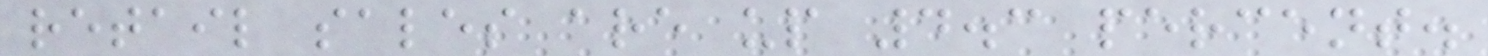retail sales are up 4.3 percent.
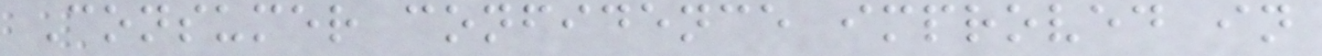Consumer confidence improved in
